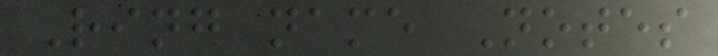Ring name Notes
